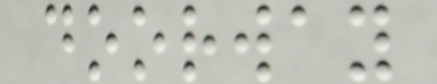doorway
